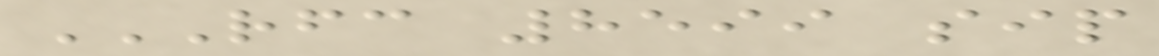RFC 8599 SIP
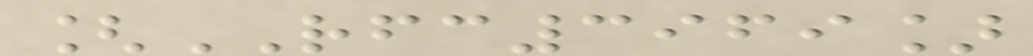[RFC3969]
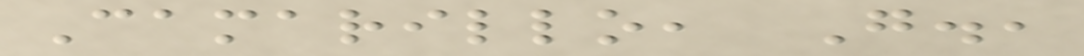Camarillo, G.,
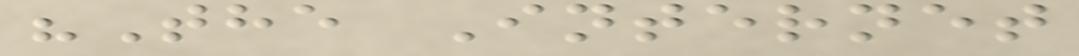"The Internet
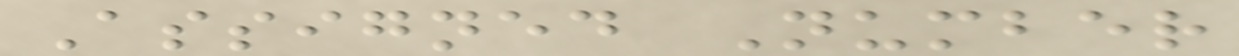Assigned Number
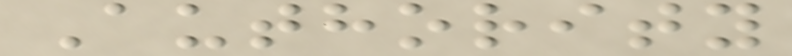Authority
